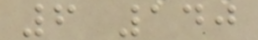6 140
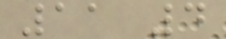11 4
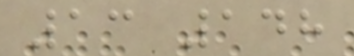13 148
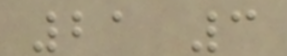21 3
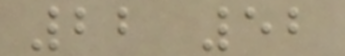22 52
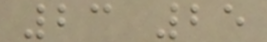23 25
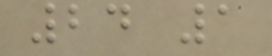24 1
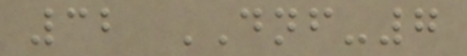32 DNF-7
